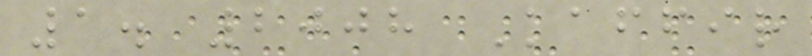1. 2008 Kaffir
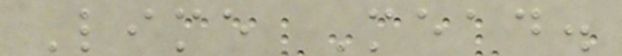Lime Mead.
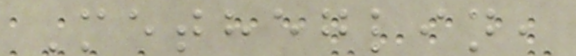Metheglin,
